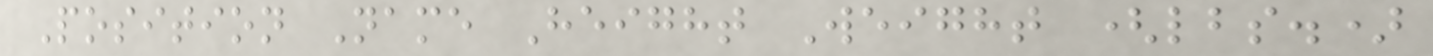Position Name Height Weight (lbs.)
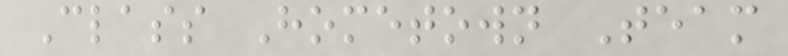Class Hometown Team
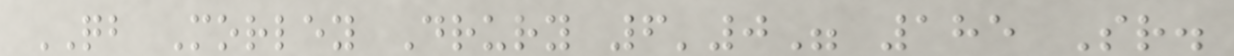QB Morley Drury 6'0" 185 Sr.
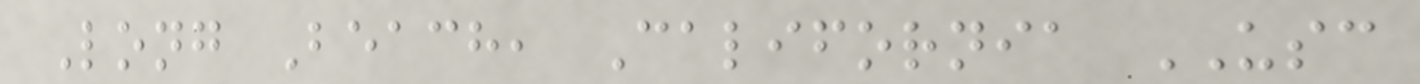Long Beach, California USC
